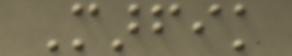Marfik
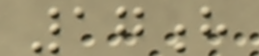17h
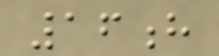16h
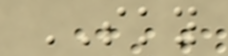SKY
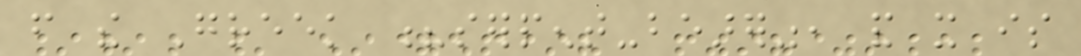from the Greek ?serpent-bearer", and it is
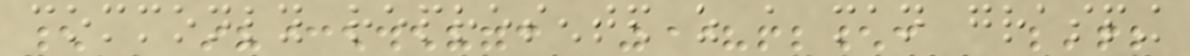commonly represented as a man grasping
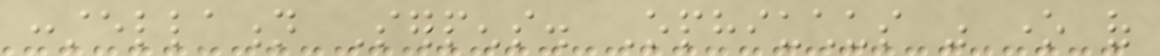constellation Serpens. Ophiuchus was one of
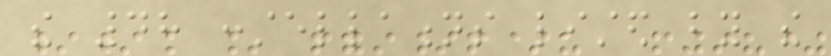the 48 constellations listed by the
